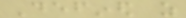Defined as
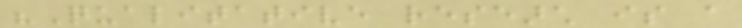"Qualitative research is a
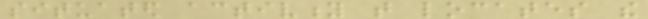situated activity that locates the
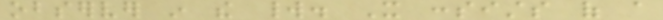observer in the world. It consists of a
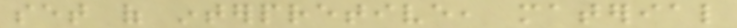set of interpretive, material
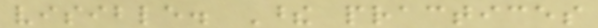visible. These practices
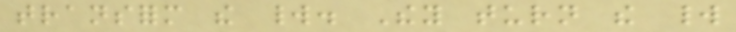transform the world. They turn the world
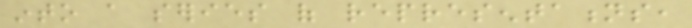into a series of representations,
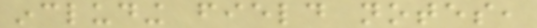including field notes,
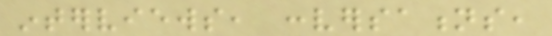interviews, conversations,
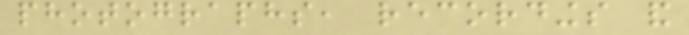photographs, recordings and
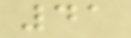41
